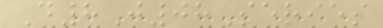D8J08Series
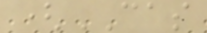(CAS
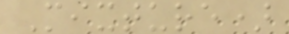Mixture)
